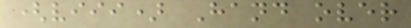(viii) Hand over
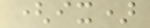(ix)
